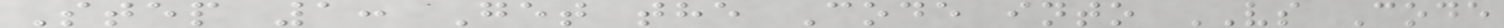Step 1: Get the Code into VS Code
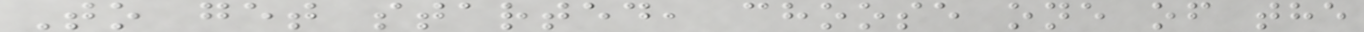To get started, choose one of the
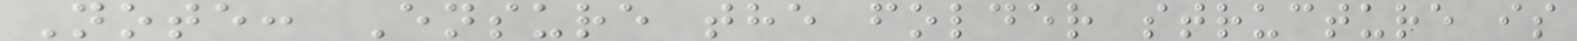Note: Ensure the folder structure is
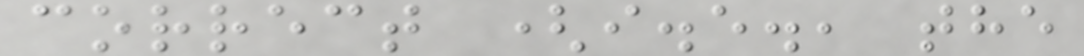correct (i.e., the
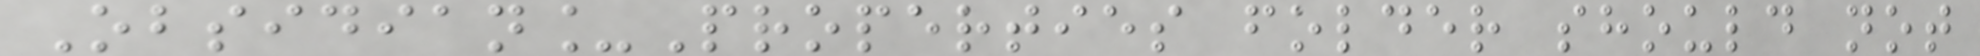Obsidian_Properties folder should not
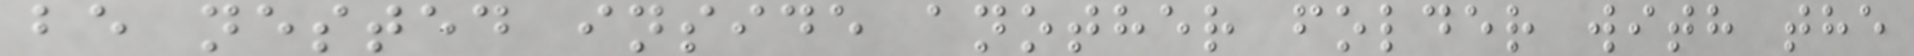be nested inside another folder with the
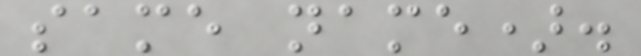same name).
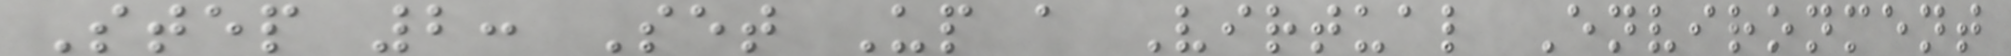Step 2: Set Up a Virtual Environment
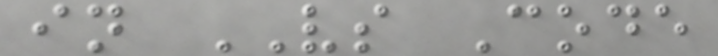in VS Code
